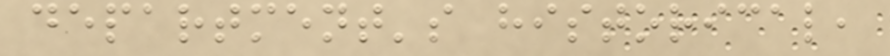department's historical,
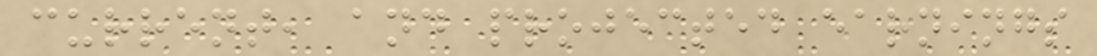current, and projected earnings
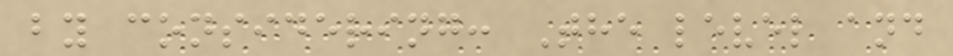by considering: The level and
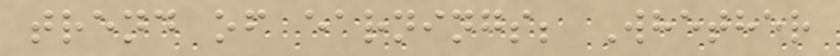trend of earnings; Whether
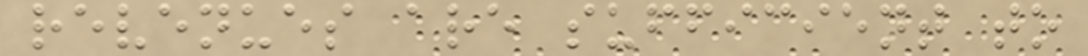revenues are sufficient to
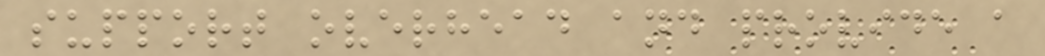support overhead and provide a
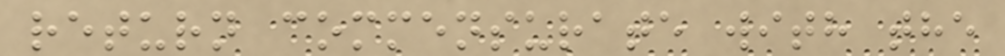return commensurate with the
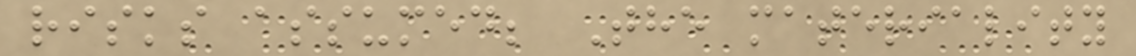risks assumed; The materiality
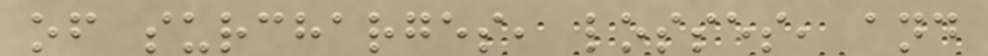of surcharges, losses, and
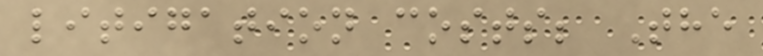litigation costs; The
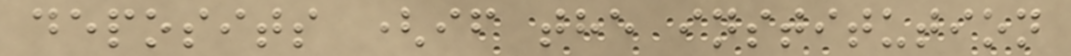deposits (if the institution
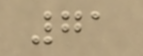71
